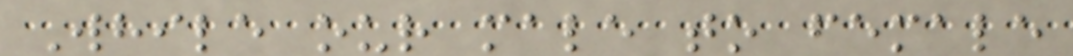While our male to female
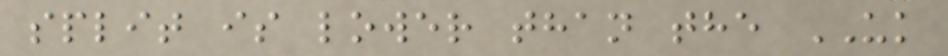split is lower than the UK
